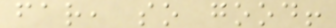far, so good!
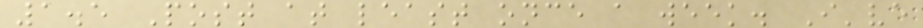1.5 Post at least once a week. I've
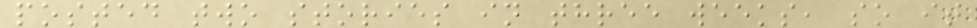posted two stories in three weeks, so it
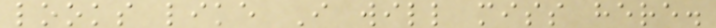looks like I will miss here.
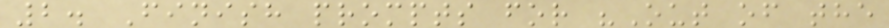2. Finish prompts for "Out of the
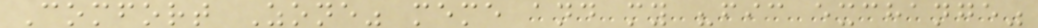Comfort Zone" meme and my "fic exchange"
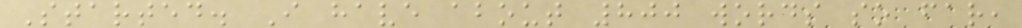Started. I have about 800 words so far,
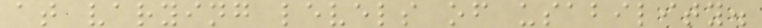at varying levels of usability.
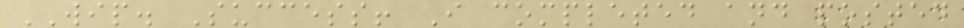WIP. Success! I completed and posted
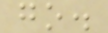go.
